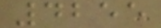4255
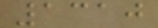1310
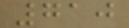710
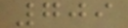709
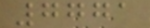7771
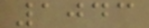1043
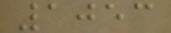1053
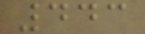443
